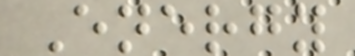Energy
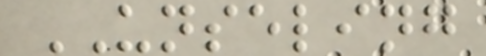UNSELING
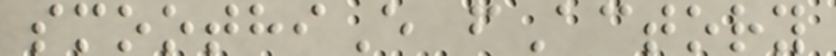smoothiE fActory
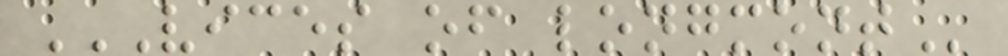VICES OF LONGMONT
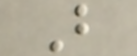B
